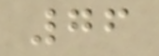76
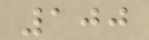100
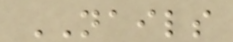NAILS
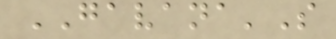GAVANA'S
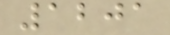1201
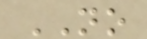NO
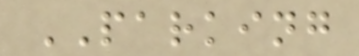PARKING
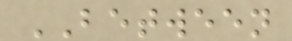BETWEEN
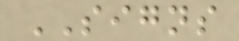SIGNS
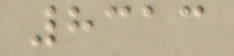8313
